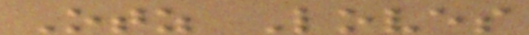Otz Loves
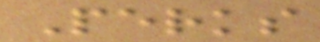Perks
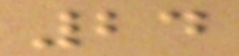24
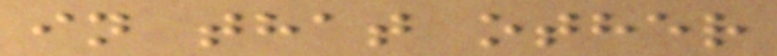in that other
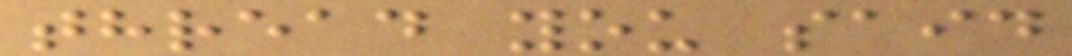thread you said
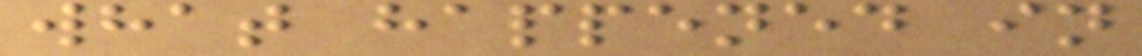what happened in
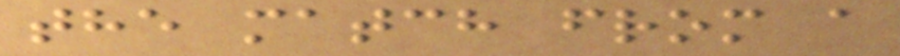the match from a
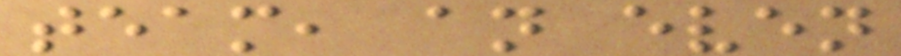team, an even
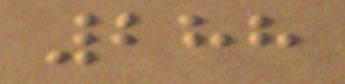288
